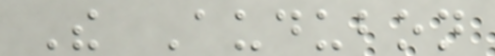The Audubon
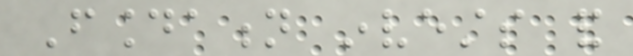Foundation invests and
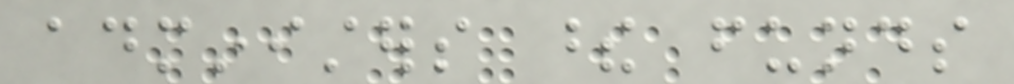administers these funds
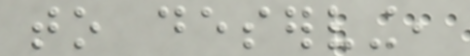to deserving,
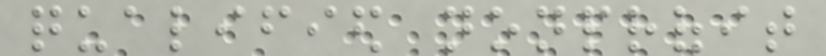qualified nonprofit
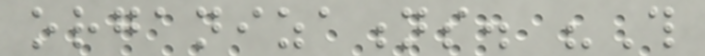organizations. "This
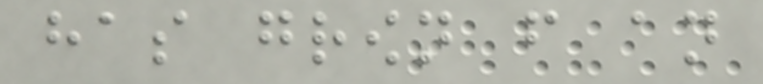has grown from an
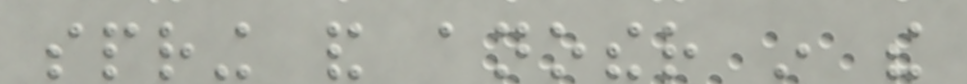spring and another in the
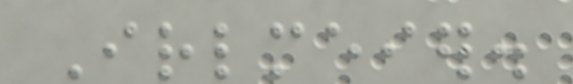Irlmeier.
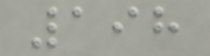198
